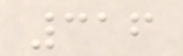316
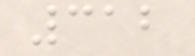312
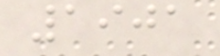1901
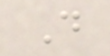D
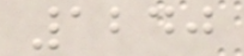1240
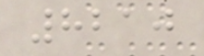8210
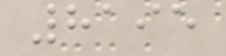8195
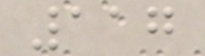117
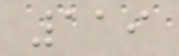119
